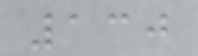130
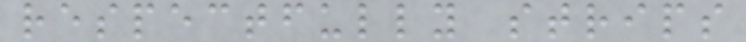respectfully strips
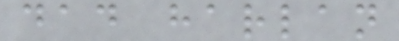dad harlan
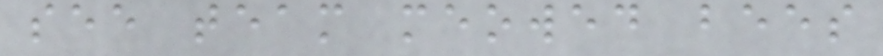see team meowed bees
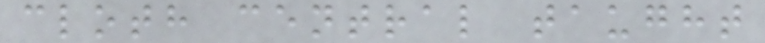cloth central taught
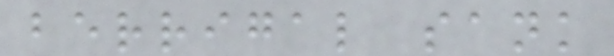berrigal sank
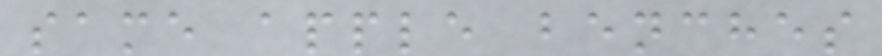same apple benches
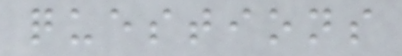questions
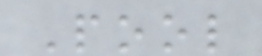Pool
